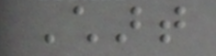Chart
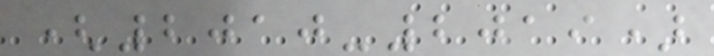(2010-2019)
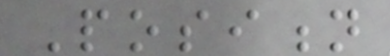Position
